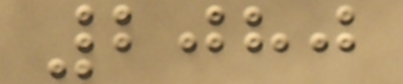2080
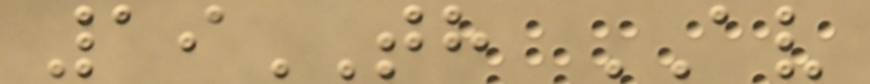19TH AV
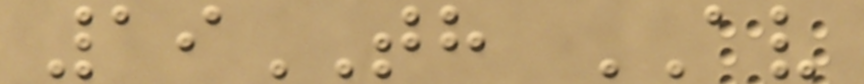19TH AV
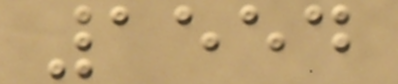1554
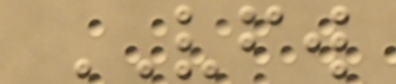VFW
